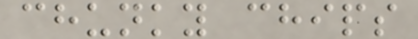chunky chips
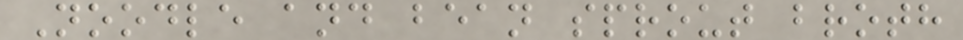Noodle and bean sprout broth
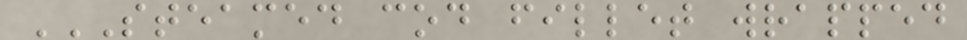STEAMED COD FILLET WRAPPED
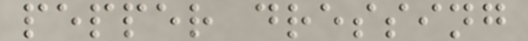pepper dressing
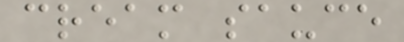cream sauce
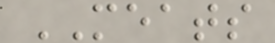MEATS
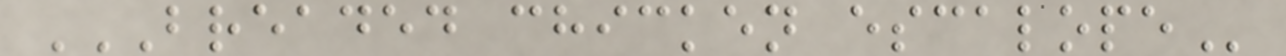BREADED CHICKEN ESCALOPE
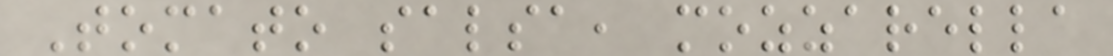Tomato salsa, mozzarella
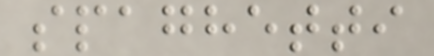spaghetti
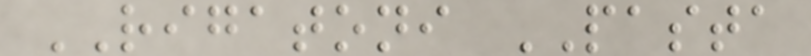RIGATONI PASTA
